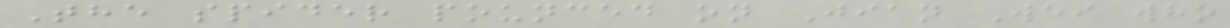The spider pounced on Jian Wei who
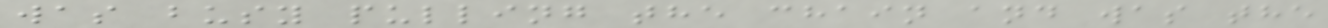was busy pulling the chain and was the
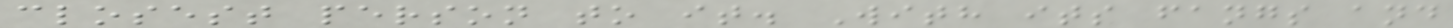closest person to it. With its fangs and
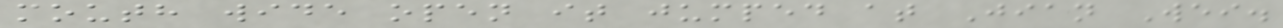mouth wide open it jumped at Jian Wei.
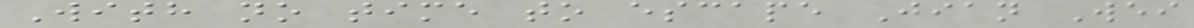With no time to escape Jian Wei
